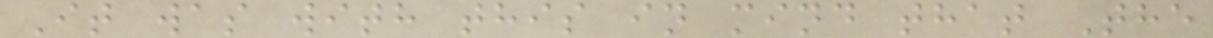It was with this in mind that The
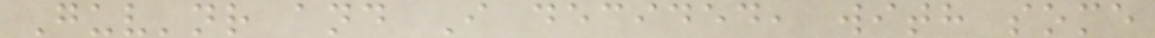Guv'nr and I decided, with some
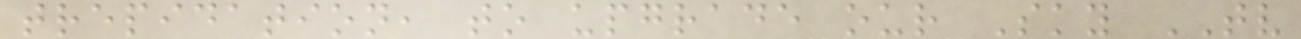trepidation, to upgrade our Sky TV
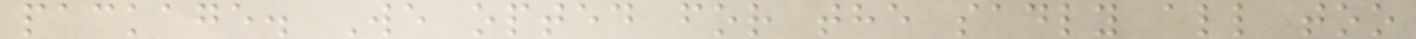package. We opted for the sadly all too
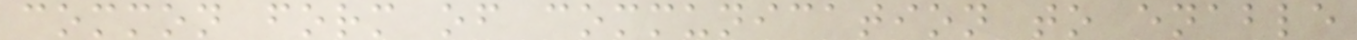common form of communication to enable
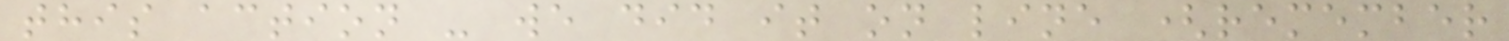this action - we did it on line (remember
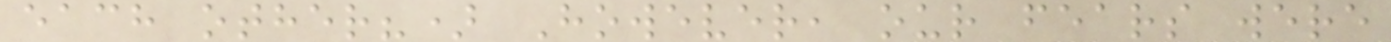each other?) However, our fears were
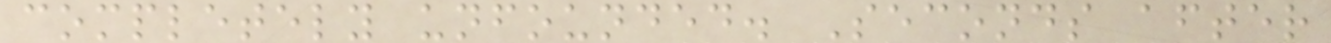completely unfounded. Seconds after
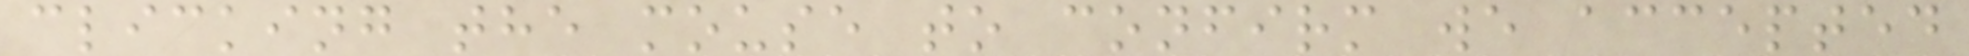clicking the mouse to confirm we accepted
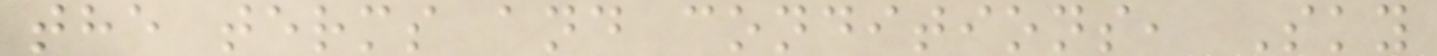the terms and conditions, Sky
